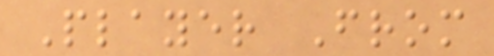Player From
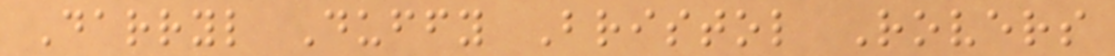Darryl Duffy Bristol Rovers
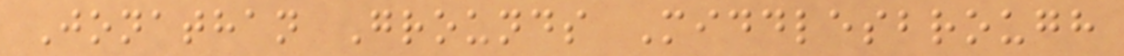Jonathan Grounds Middlesbrough
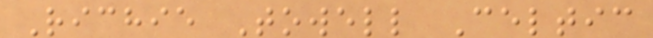Richie Towell Celtic
